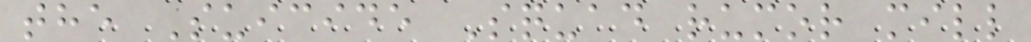the Suicide Squad rumor mill
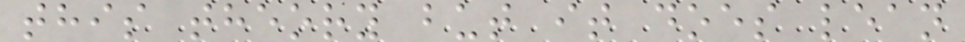this theory but it does lean
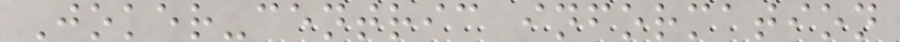Joker-centric information
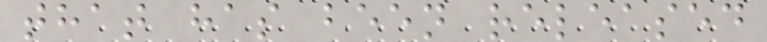that has been released
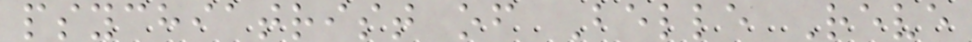psychiatrist of Belle Reve
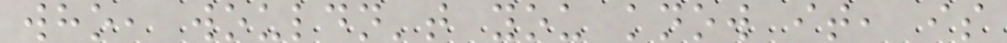who, wouldn't you know it, is
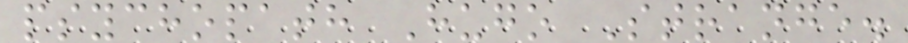psychopath Hugo Strange.
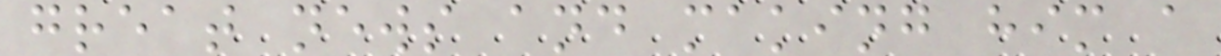great news and making him a
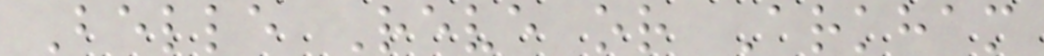Belle Reve or Arkham
